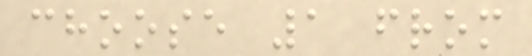choose 1 from
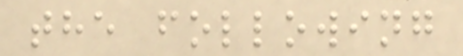the following
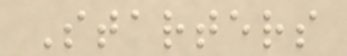Starters
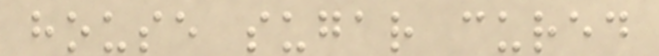house sugar cured
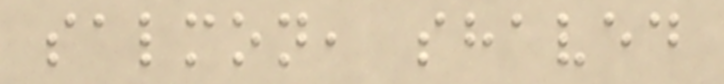salmon, shaved
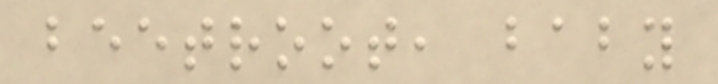beetroot, baby
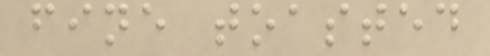fine toasted
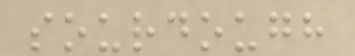sourdough
